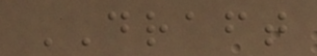DRAFT
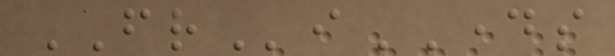FRiDAYS
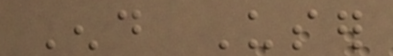End User
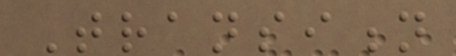Transition
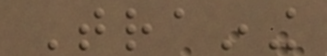Training
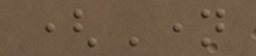(Name
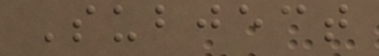Subject
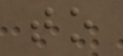to
